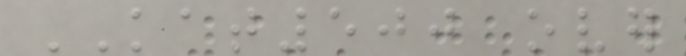KAT500 over
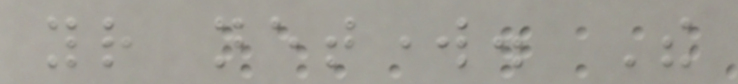your network. The
